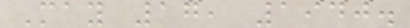May 17, 1940.
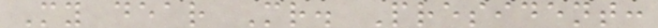My dear Mr. President:
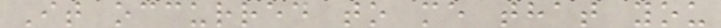It occurred to me that you
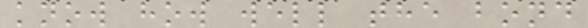know how well the bond
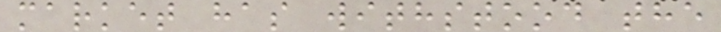market has withstood the
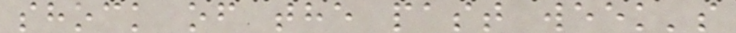shock of the past week's
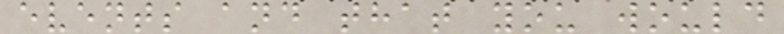events and that you would
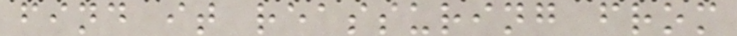find it reassuring from
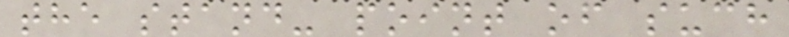the stand- point of such
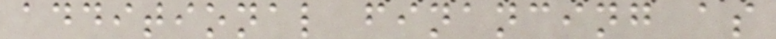additional financing as
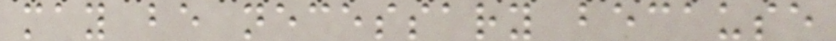may be necessary because
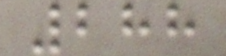288
